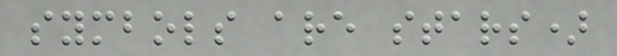symbols are stars)
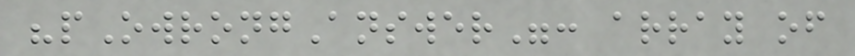"pOwrongAnswer": array of
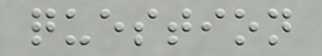question
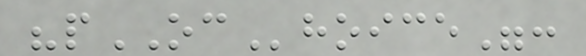"pOChoice":
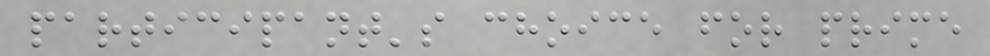participant's choice for prime
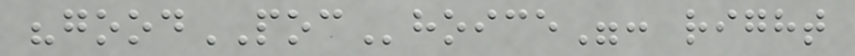"goodPOChoice": right
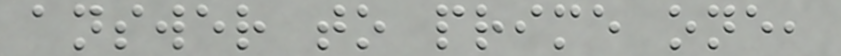answer to prime one,
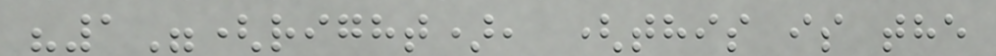"1"(right), (this is the
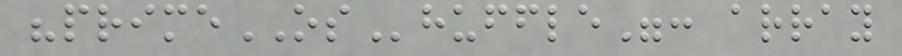"primeOShuffle": array
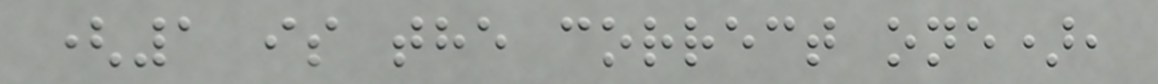(1 is the correct one),
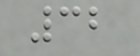32
